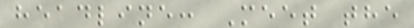headline: Meet the
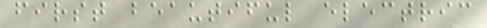first beautiful electric
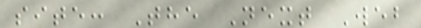site: The Next Web
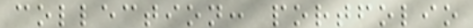collection: portfolio
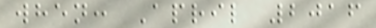when: April 2016
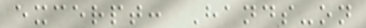excerpt: Hands-on
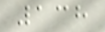138
